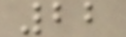22
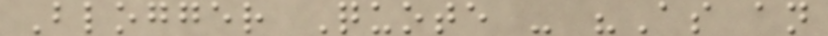Blogger Quote - "As an
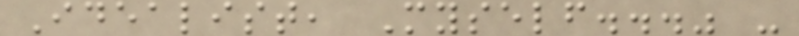Idealist, Myself..." -
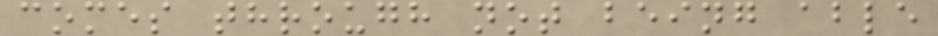comes through not being able
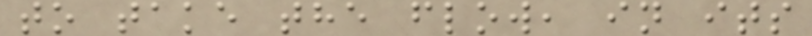to take the flow, in its
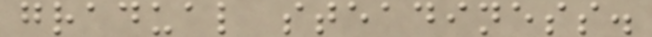gradual steadiness.
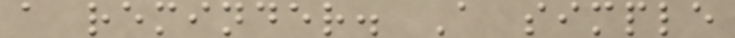a reminder. A simple
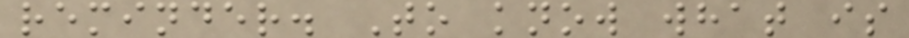reminder. To know what is
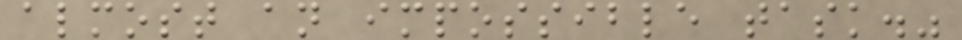almost an impossible task."
